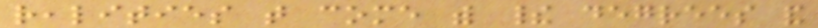realities that come with their degrees and
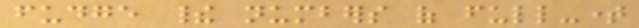fudge their numbers of full-time
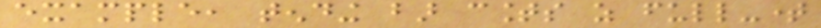example, tending bar counts as full-time
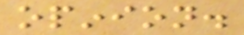opinion.
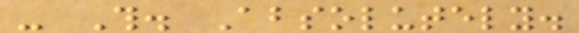- This. Absolutely.
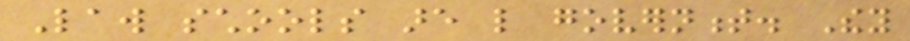Law schools are like government. They
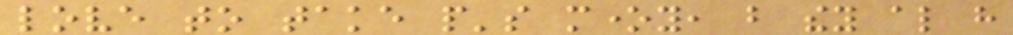love to take people's money, but they also have
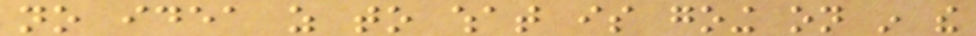no idea as to what is going on in the
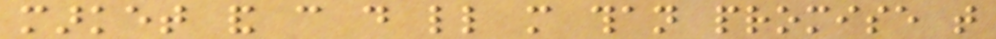market and can do little more than promise that
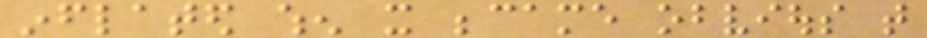inflated when it became obvious that
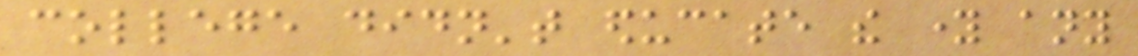college didn't educate the young any
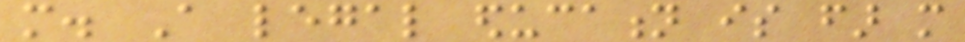more. A legal education is far more
